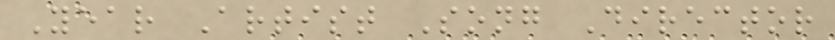Year Artist Song Director
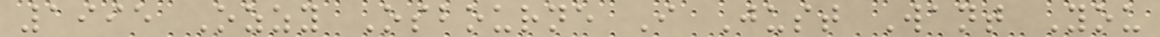1995 Ozzy Osbourne I Just Want You
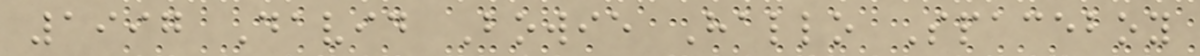1997 David Bowie Hallo Spaceboy
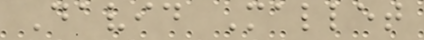David Mallet
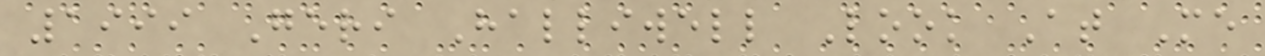1999 Geri Halliwell Look At Me
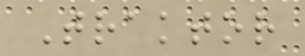Traktor
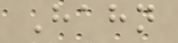Hahn
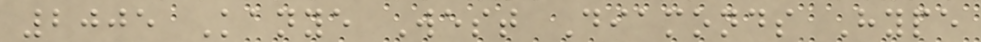2005 Kanye West Diamonds Hype
